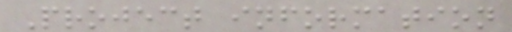Project information
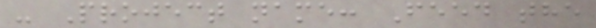- Project name: Feed the
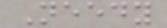Needy
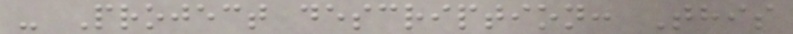- Project description: This
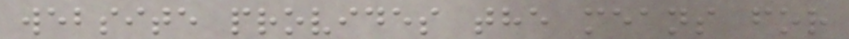website provides the means for
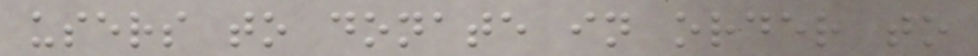users to donate in order to
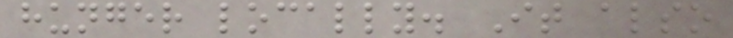hunger locally. It also
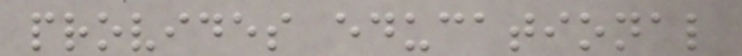provides educational
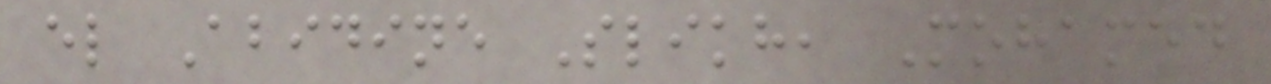el Abidine Slikh, Mohamed
